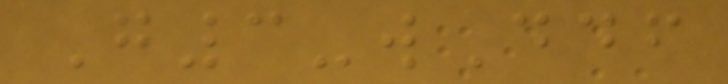G3-wDdf
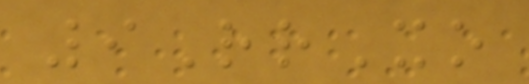9RrXo
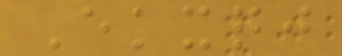Ekxqj
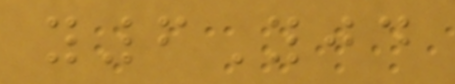y6Yjd
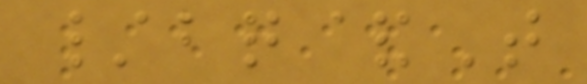/bq&T
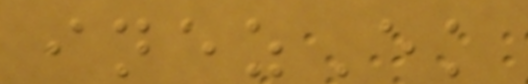inezEk
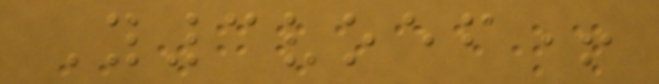Y3voef+
